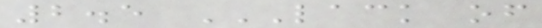2.5 LACK OF
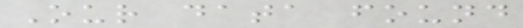Our data found
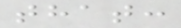that:
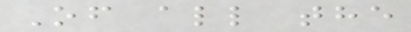Of all the
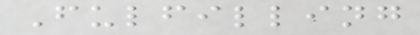Fulfilling
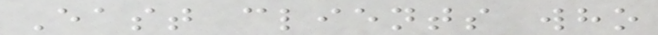East clients who
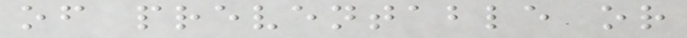of preventable or
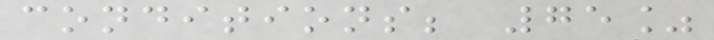conditions; 75%
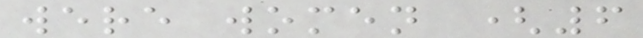were women (6
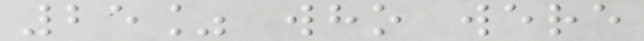25% who were
